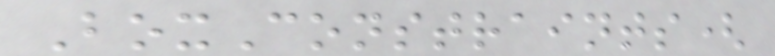BoxConstraints(
